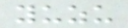yuzu
